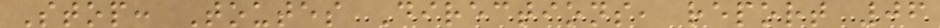Stop: Toutes Directions, report 06
